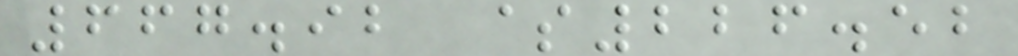667.92 $226.52
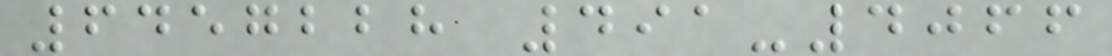6457228 491-4066
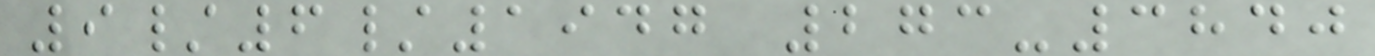9/6/1947 273-3840
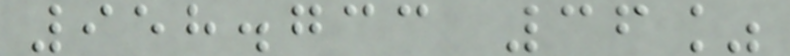958.733 36%
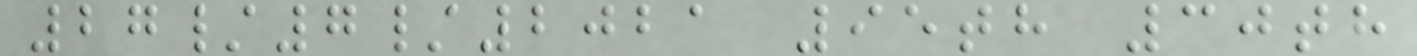27/7/2021 95th 30th
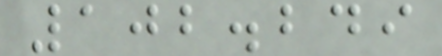102.249
